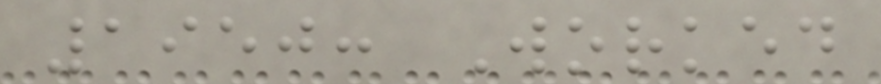1950: Worked
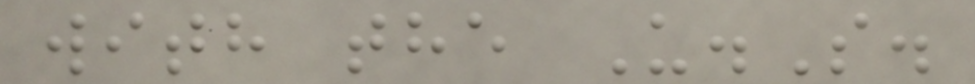with the U.S.
